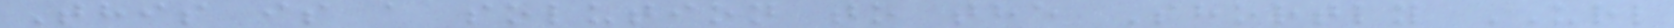This is a solution to the Shortly URL
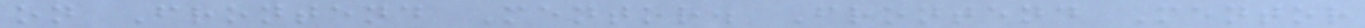on Frontend Mentor. Frontend Mentor
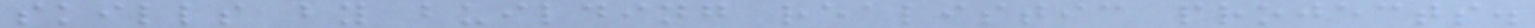skills by building realistic projects.
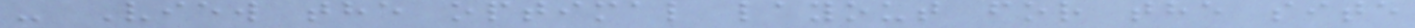- View the optimal layout for the site
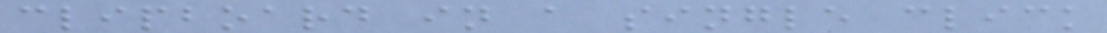clipboard in a single click
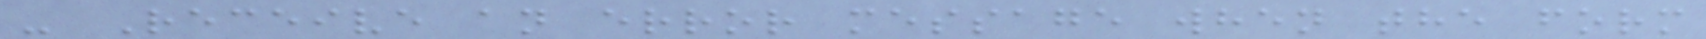- Receive an error message when the form
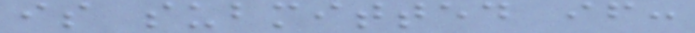is submitted if:
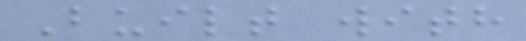Built with
